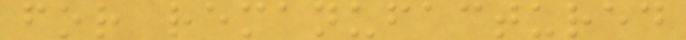for remanufactured
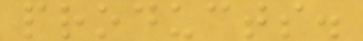products.
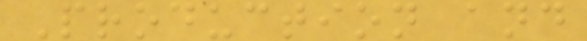Production and
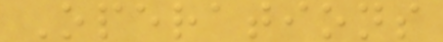Operations
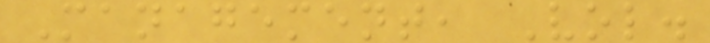Management, Vol.
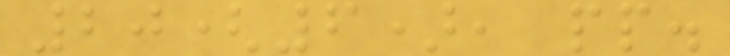20(6), pp.
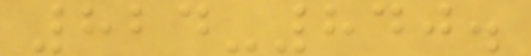824-840.
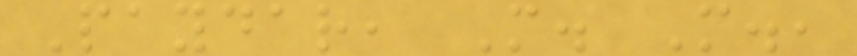Paydar, M. M.,
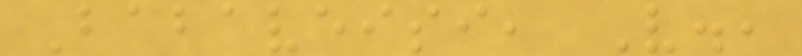Babaveisi, V.,
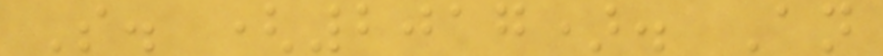S. (2017). An
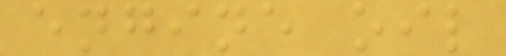engine oil
